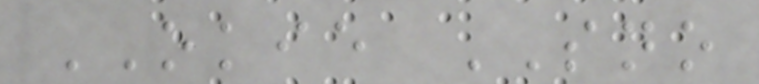OKIE SNO
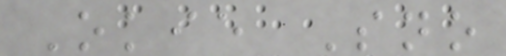Okie Sno
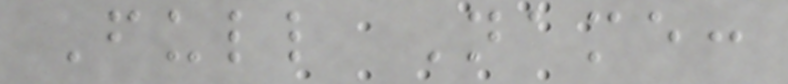Full Name:
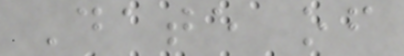Date of
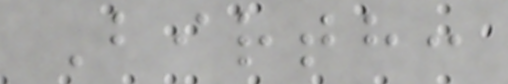Birth:
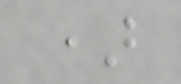)
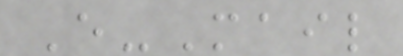E-Mail
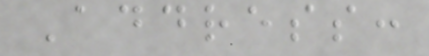Address:
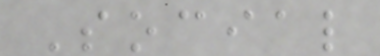Social
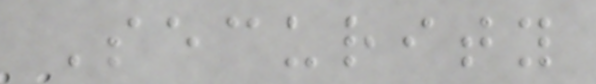Security
